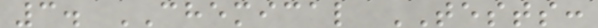3. CHEMICAL TESTS:
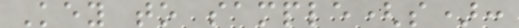Key to sample(s):
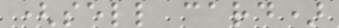(sell card)
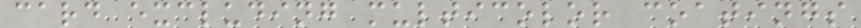card excluding multicolor coatings
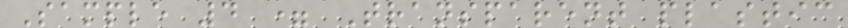Sample 4 = Transparent plastic
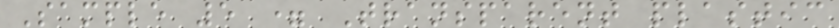Sample 5 = Transparent plastic
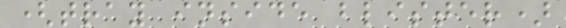(tray inside blister)
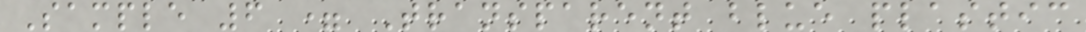Sample 6 = Transparent blue plastic
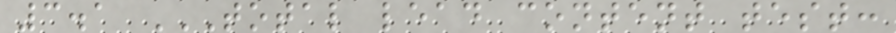3.1 TOTAL LEAD CONTENT TEST:
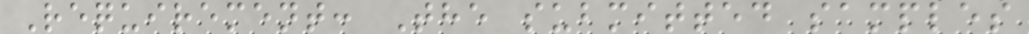Requirement: The submitted samples
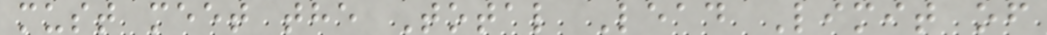must meet the Total Lead Limit of
